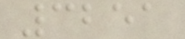3251
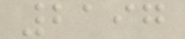2197
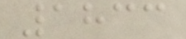1833
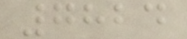7824
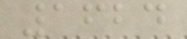1624
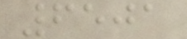6501
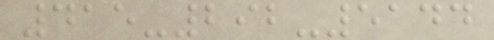415-292-5144
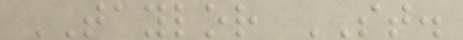TAYLOR ST.
